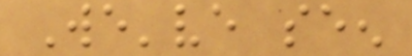We've seen
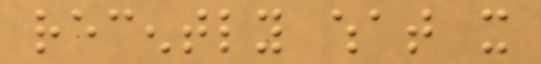recently what it
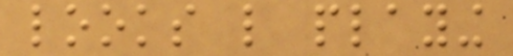looks like playing
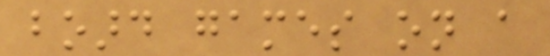board games on a
